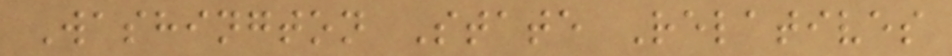Washington State Relatives
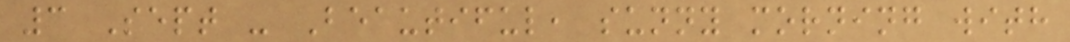3 Sept - Beautiful, sunny morning with
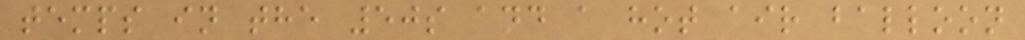temps in the 50s and a hot air balloon
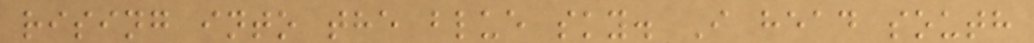rising into the blue sky. I head south
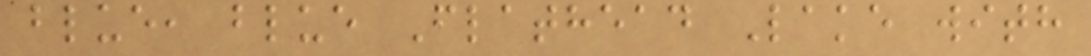blue, blue Flathead Lake with
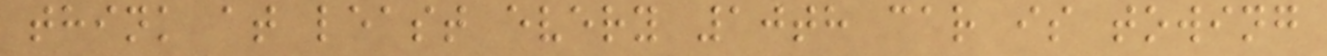think at least every 10th car is towing
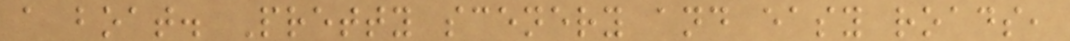a boat. Pretty scenery and easy roads,
